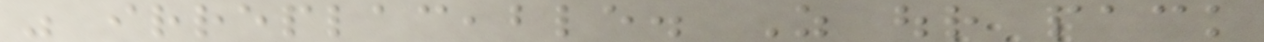was irreplaceable. As our pack
